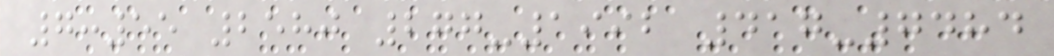7:55 2580 277-1992 417-7484
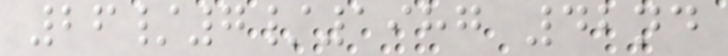26/7/1987 42nd
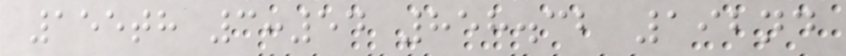155th 3:54 858.32 192nd
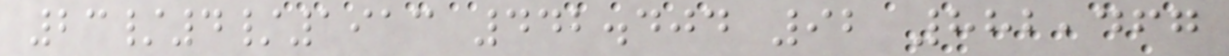23/4/1913 442.404 92 882,467
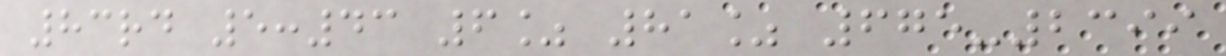83rd 5:43 6% 81% 675-2399
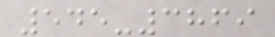545-3869
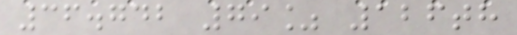36.742 79% 126th
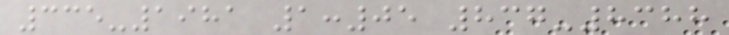335-1981 1:05 837-8388
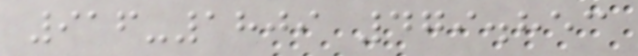916-1809 479.853
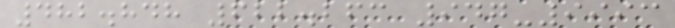482.848 622.263 947-9993
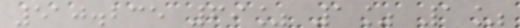510.235 69% 1% 1%
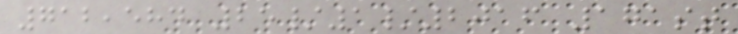712,584 25/1/2016 171st
